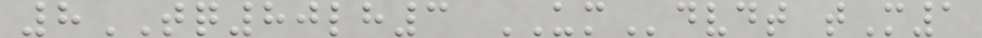8TQ80lh3 UMdvdt tM1
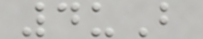4uB
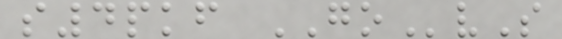s4pkf GOvS
